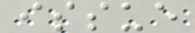issue
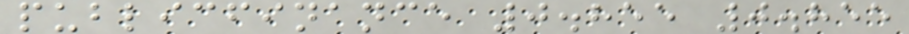publicfinance 0.855 0.855
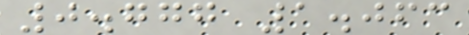0.777 1.063
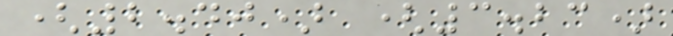(2.40) (3.23)
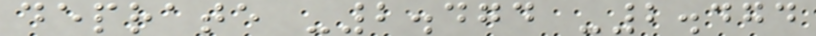deprate -2.474 -2.474
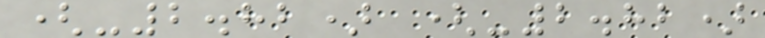(-2.82) (-2.82)
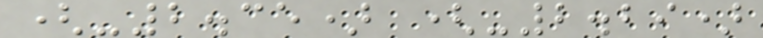(-2.35) (-2.29)
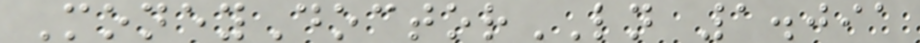MoneyDoctorLN 1.091
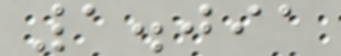1.091
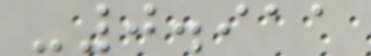-0.911
